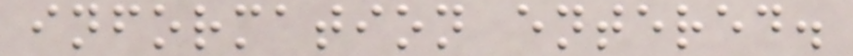information entered.
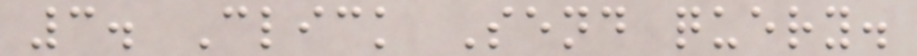3. Click Send query.
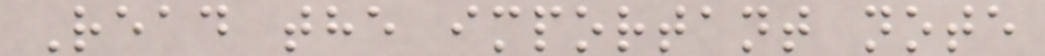Read the important note
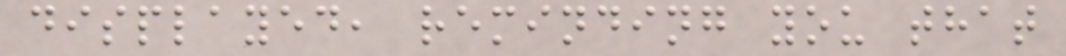displayed, reminding you that
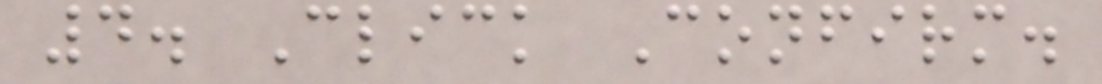4. Click Confirm.
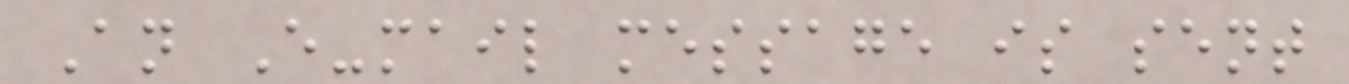An E-mail message is sent
